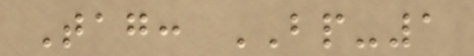Tag: BP-1
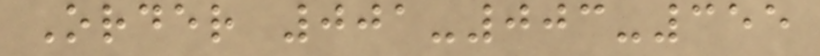Order 001-003-355
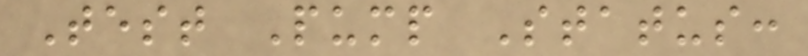Test Pump Status:
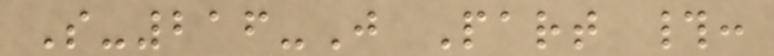S-216-J Part #:
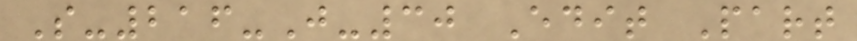S-216-J-30 Edit Part
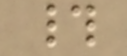#
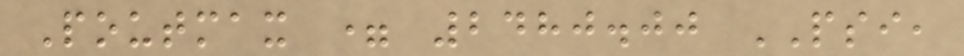Poutmax = 2480.00 PSI,
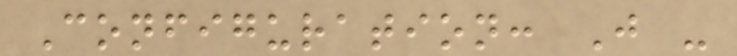Configuration: J -
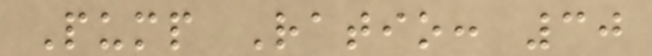Pump Ratio: 30
